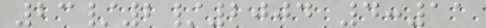23/2/2004 4:11
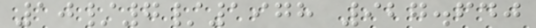10/7/1978 927.640
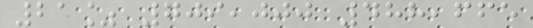21% 709,000 488,665
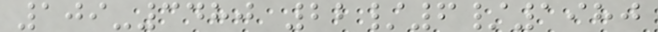109-3480 22/6/1980
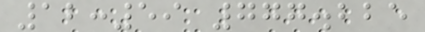12:59 777.225
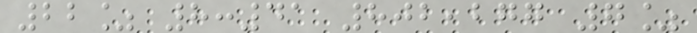22% 8:41 802,277 7%
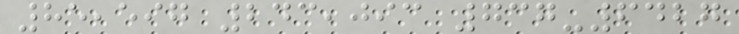85,597 243,093 737-6427
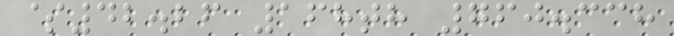$42.26 168th 760.338
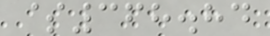$368.84
